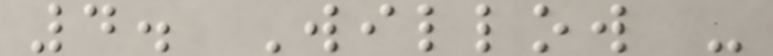4. Willow -
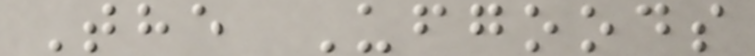The Ufgoods
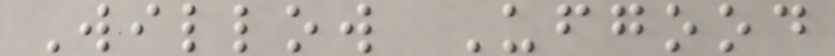Willow Ufgood
